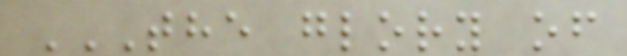THE GLORY OF
